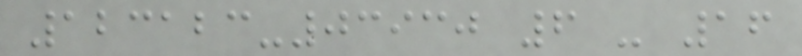123123-03930 6 - 16
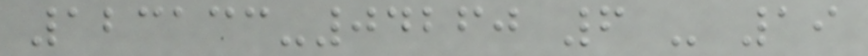123133-04260 6 - 19
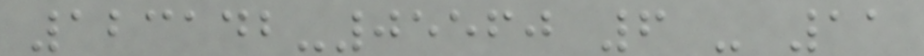123142-05560 6 - 11
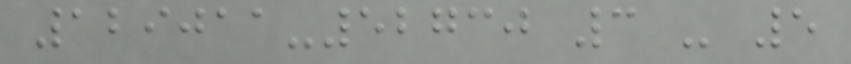129011-52730 3 - 5
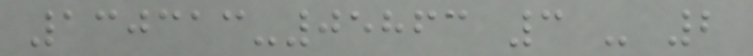130313-05863 3 - 2
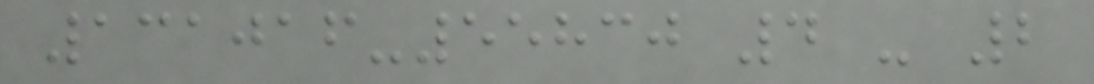131016-55830 4 - 2
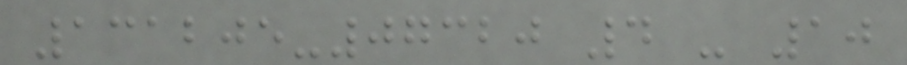131205-07320 4 - 10
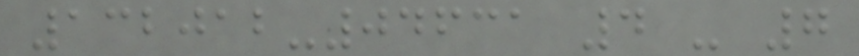132012-04631 4 - 7
